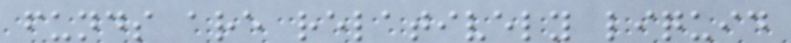funds are relatively liquid
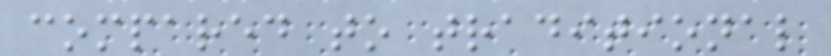compared to traditional
